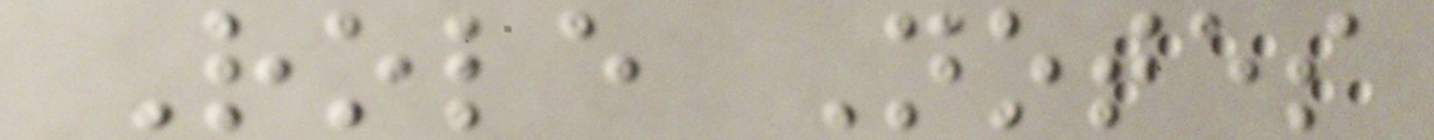Role Notes
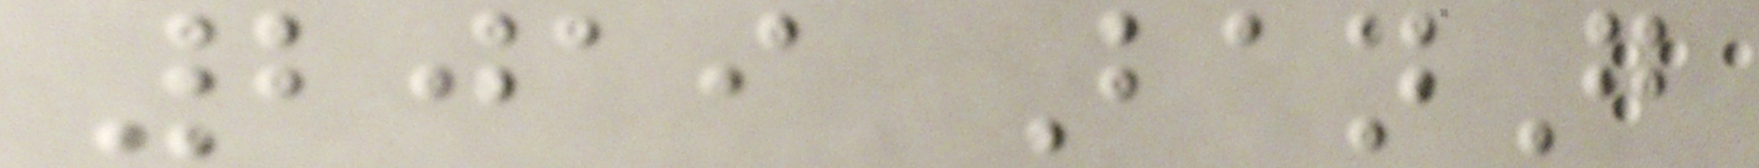2019 BanG
